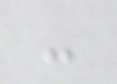-
